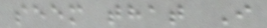seem that I
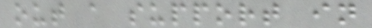out a support in
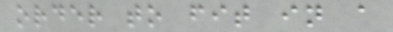order to fit in a
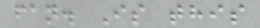fan. Is this
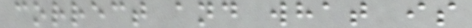correct and what is
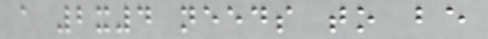a 2x4 needs to be
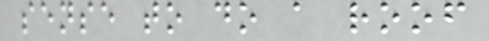sense to do a roof
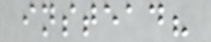instead?
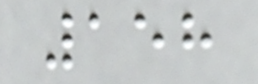158
